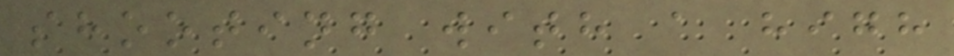shooting with a high
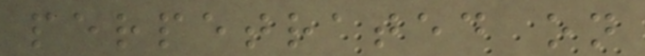perpetrated on
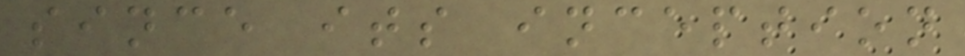since its inception
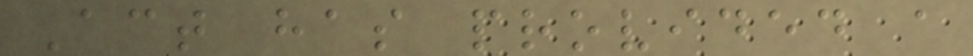Act has provided a
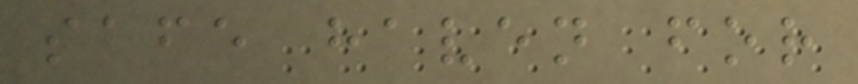safe haven for
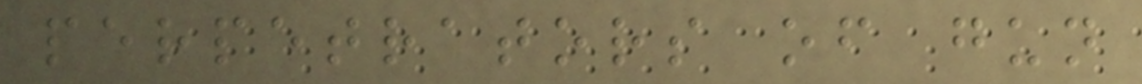perpetrators of gun
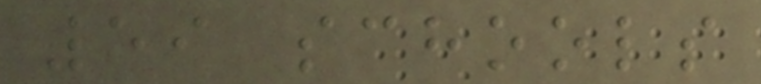59 schools
